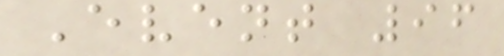Event 96
